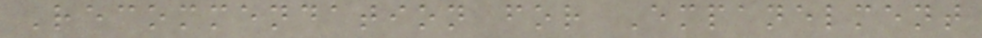Recommendation for Empanelment
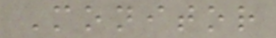Monitor
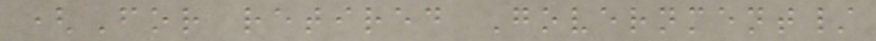(For retired Government/
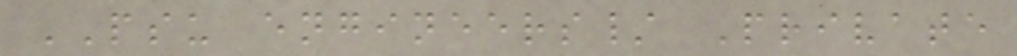PSU engineers/ Private
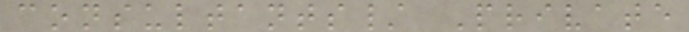consultants/ Private
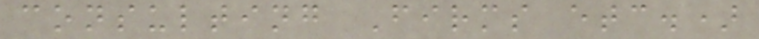consulting Firms etc.)
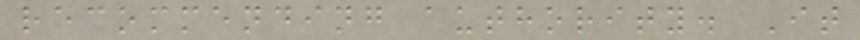recommending authority. It
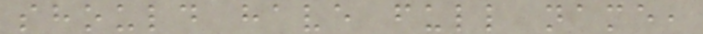should have full name,
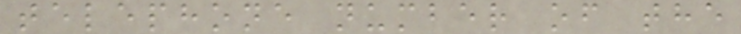telephone number of the
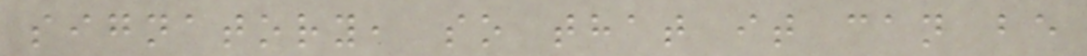signatory, so that it can be
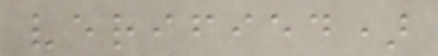verified)
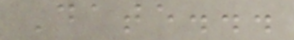Date...
